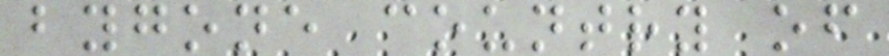bygone country of
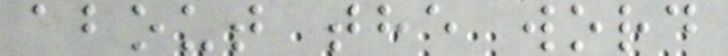about the word
